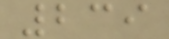239
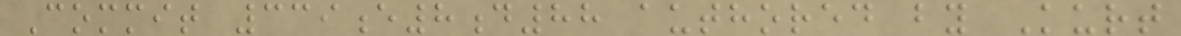Commit 339e8d88 authored by Kurt
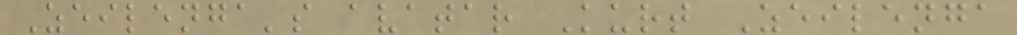Zeilenga's avatar Kurt Zeilenga
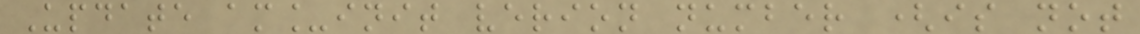Update am_init verion number (is not
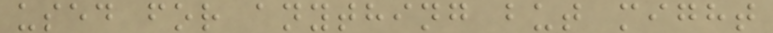used for anything but might
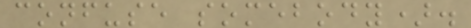confuse somebody).
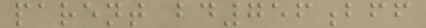parent bd756bff
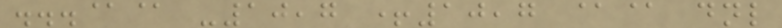...@@ -10,7 +10,7 @@ dnl
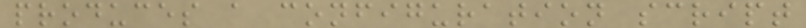produces a configuration script
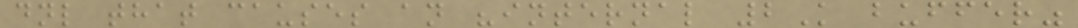dnl that causes an "internal 2K buffer"
